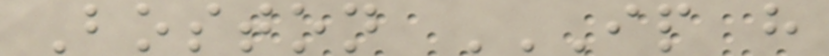Boston IP H
